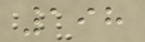198
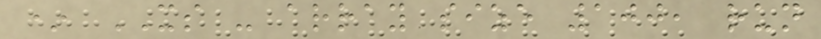* XS - array size 100, run
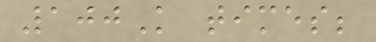100K times;
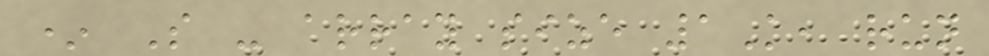* S - array size 1K, run
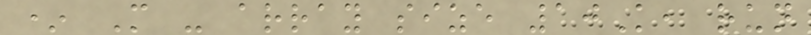* M - array size 10K, run
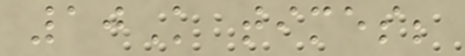10K times;
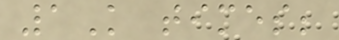1K times;
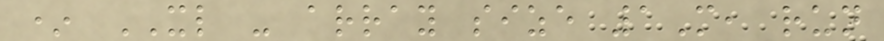* XL - array size 1M, run
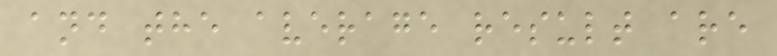and the average result are
